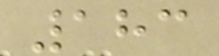183
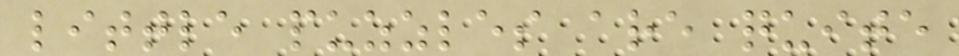little puzzles are quite
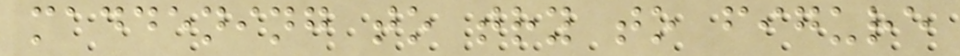maddening to try to figure
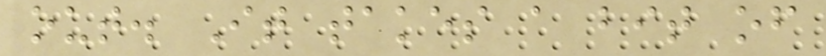out. It takes a bit of
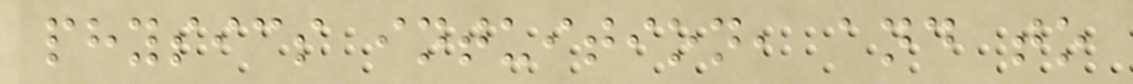physics intuition, and to
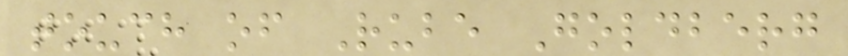touch of Rube Goldberg
